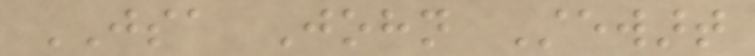JSA John Stewart
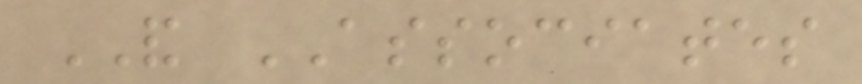AND ASSOCIATES
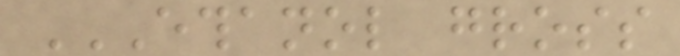ETHANOL GROSS
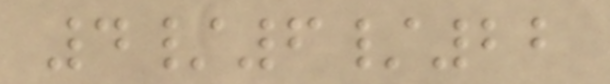4/6/22
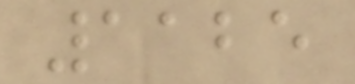1125
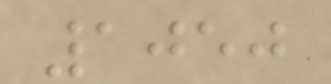1050
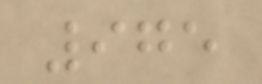975
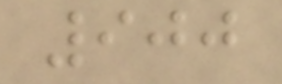900
